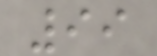99
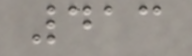413
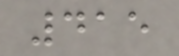415
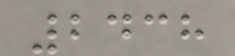2438
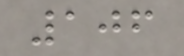106
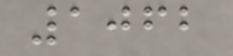1062
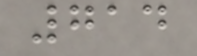714
